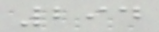294
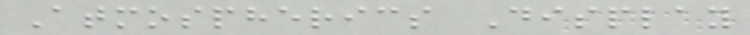Atmospherics Display
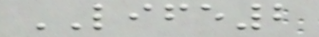LIFE2
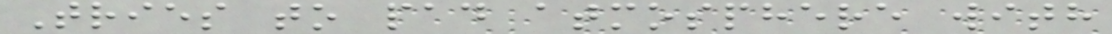Tries to pad atmosphere with
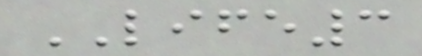LIFE3
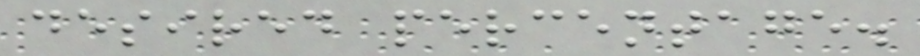desired percentage.
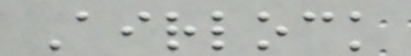Airlock
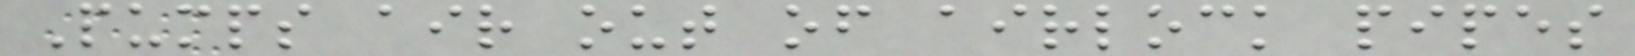Pumps air out of airlock pipes
